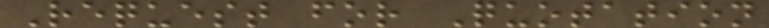Request for Quotation
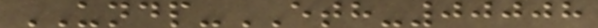UNDP-ETH-00008
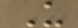U
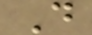D
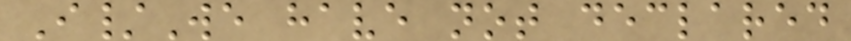I/We have not declared
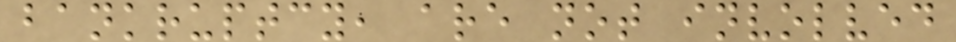bankruptcy, are not involved
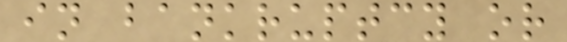in bankruptcy or
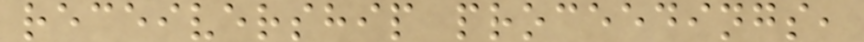receivership proceedings,
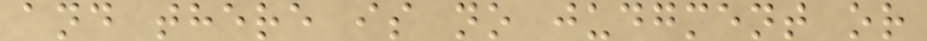and there is no judgment or
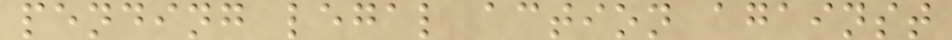pending legal action against
